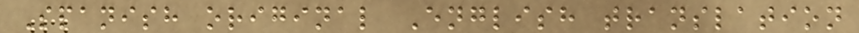Spanish original English translation
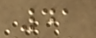41
